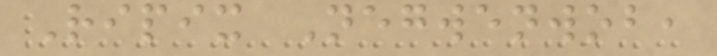Ripix Negwenwob,
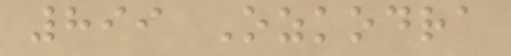899 Ozkodra
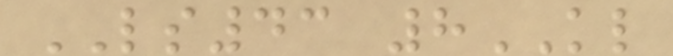LS43 8KL
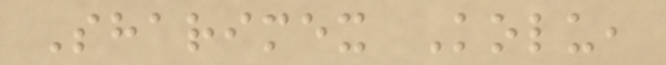Sharimex Kolu,
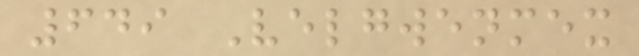649 Velgwenmex
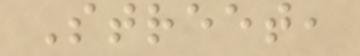Street,
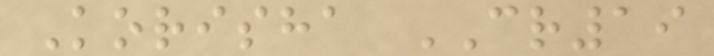Korisha CR19
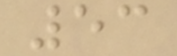53
